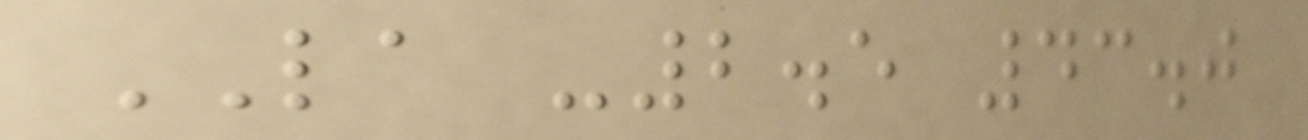LA -2.5 43.0
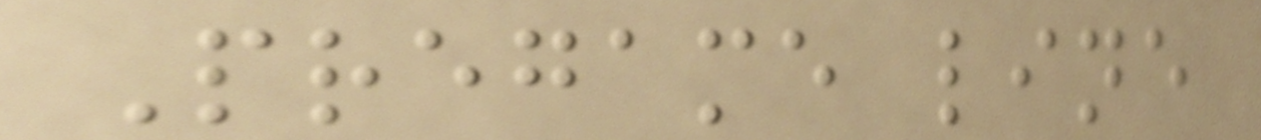Pregame line
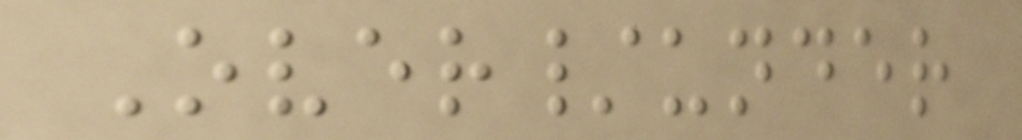Over/under
